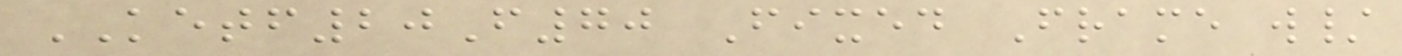KETF20F70 Fixed Frame w/
